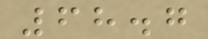68.7
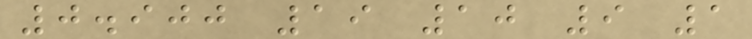0.900 19 10 9 1
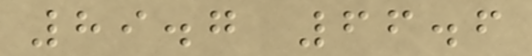89.7 66.6
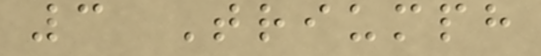3 Triumph
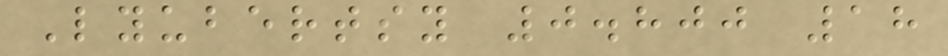Lyubertsy 0.800 18
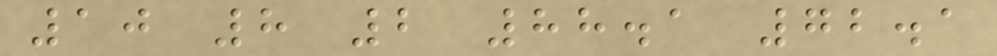10 8 2 88.1 72.1
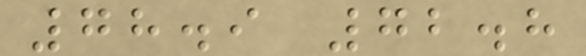78.9 72.8
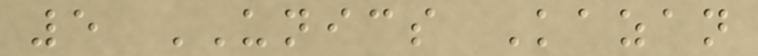5 UNICS Kazan
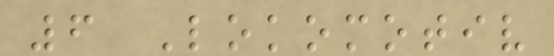6 Lokomotiv
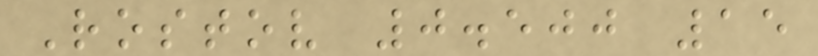Rostov 0.500 15
